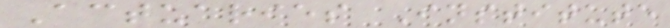Actuaries Institute
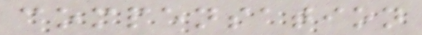compensation
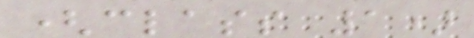(class 1)
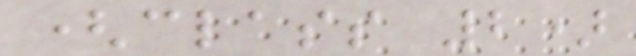(class 2)
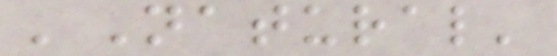'Natural'
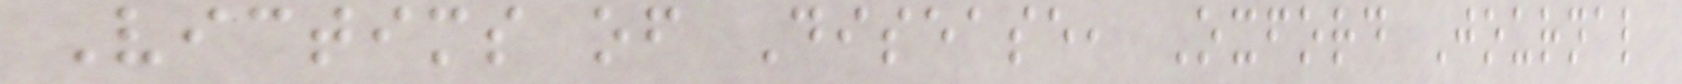Victims of Disease, Oxford Journal
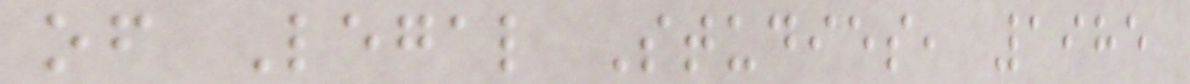of Legal Studies, 1985
